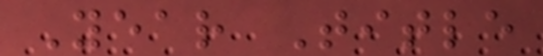Year Title
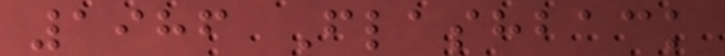1986 Flashback
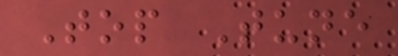Top Tune
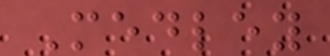Medley
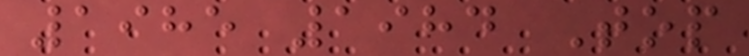1985 1984 Top
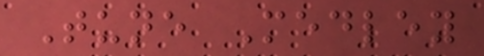Tune Medley
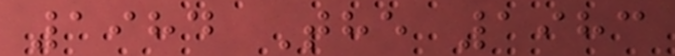1984 The 1983
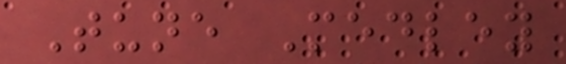Tune Medley
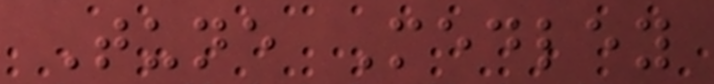Tune Medley
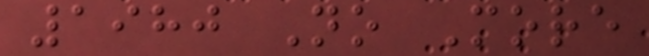1980 No More
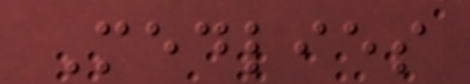Medlies
